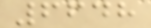6648
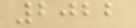2022
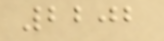2202
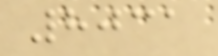8031
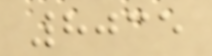8035
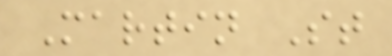Martin St
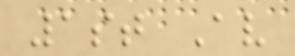1st Av
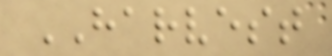HARVEST
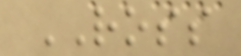ROSS
